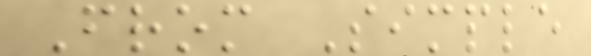From Simple
